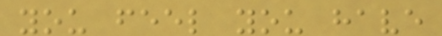you feel you have
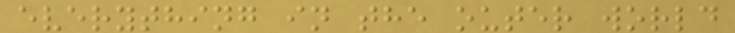everything in the outer world
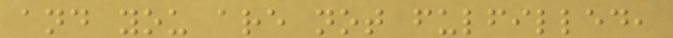and you are not fulfilled,
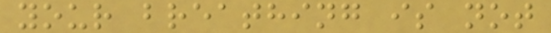your breathing is not
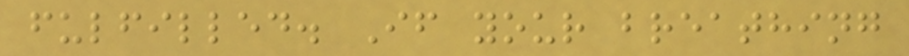fulfilled. If your breathing
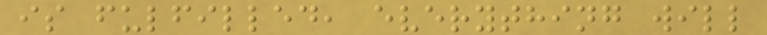is fulfilled, everything will
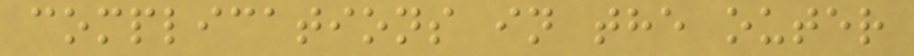complications in the outer
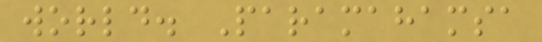world. Paramahamsa
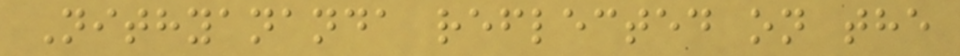Nithyananda reflected on the
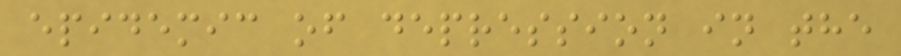epidemic of depression in the
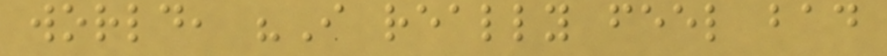world, "I really feel bad
